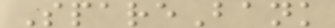SpareBank
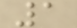1
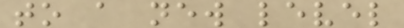to a new level
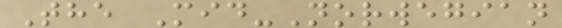The Mid-Norwegian
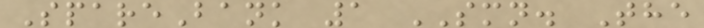SpareBank 1 SMN. The
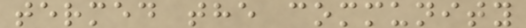termed the community
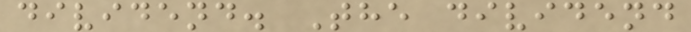dividend. The dividend
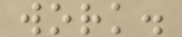work.
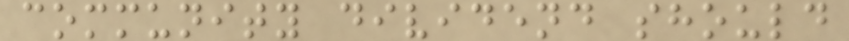community dividend should
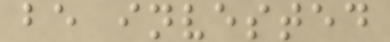be invested
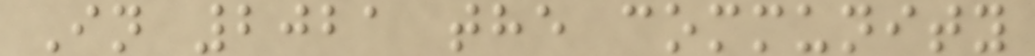In 2021 the community
